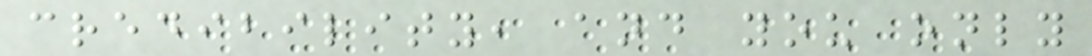credibility, and you only
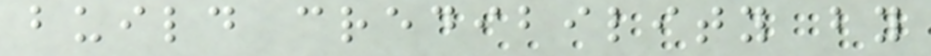build credibility by
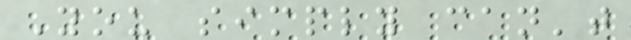You simply can't
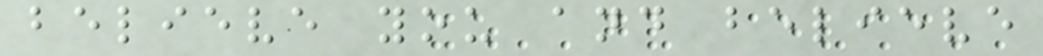believe you and believe
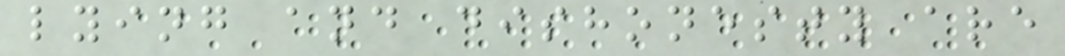lying and dishonesty are
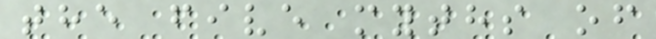the five myths of
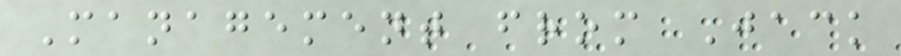Management from Jack
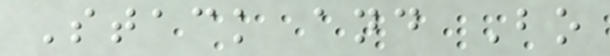Stack and Bo
